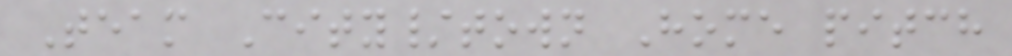Team City/town Home pitch
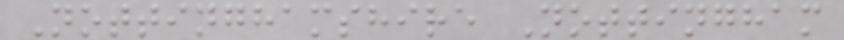Nottinghamshire Nottingham
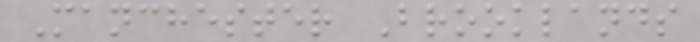Manchester Brooklands
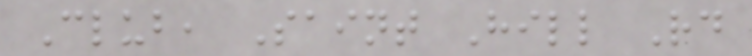Club, Saint Hill Rd
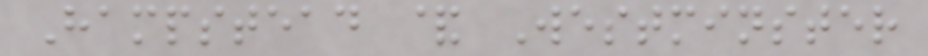Hampstead & Westminster
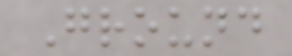Ground
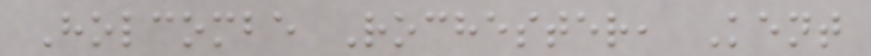Holcombe Rochester, Kent
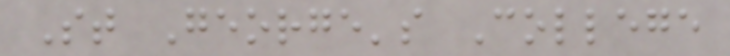St George's College
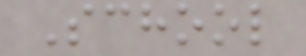School
